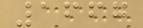1667
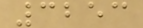3253
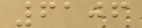6106
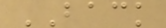BACK
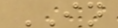IN
